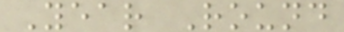Year Round
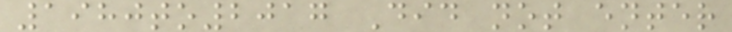1980to2017 Did not enter
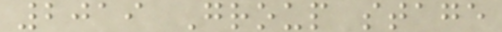2019 Group stage
